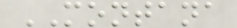MONTANA
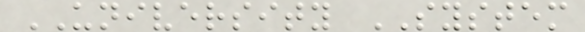UNIVERSITY SYSTEM
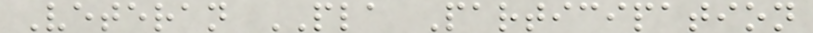Veteran PLA Participation
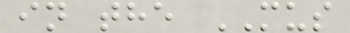in the MUS
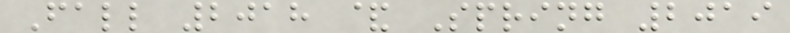Fall 2018 & Spring 2019
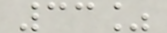33%
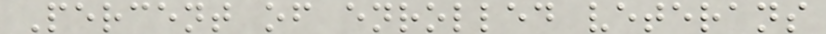Percent of enrolled veterans
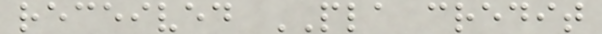received PLA credit
